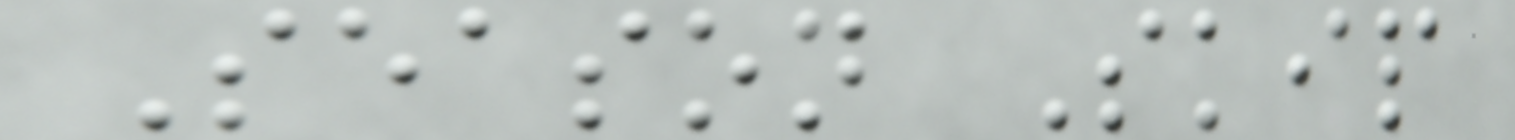Season Skip
